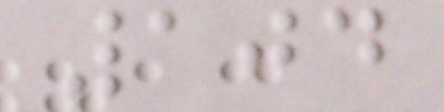104
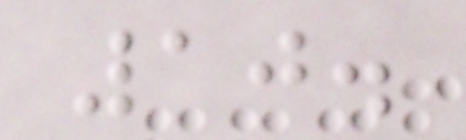10.
